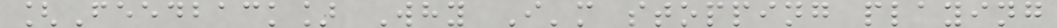[Feedback] Why I'm stopping playing
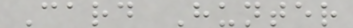Card Hunter
